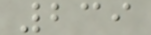239
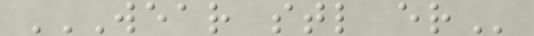WEAR STL ER
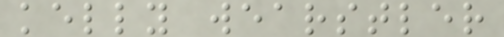kelly wearstler
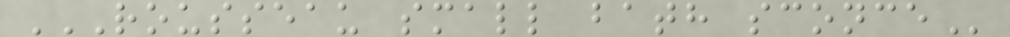ROUSSEAU SMALL BATH SCONCE
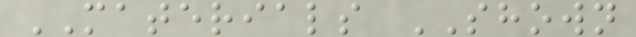MATERIALS SHOWN
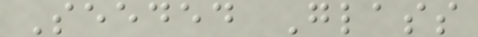Seeded Glass
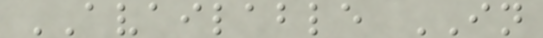AVAILABLE IN
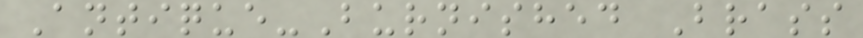Antique-Burnished Brass
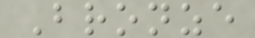Bronze
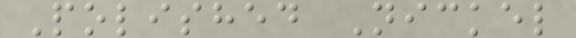Polished Nickel
